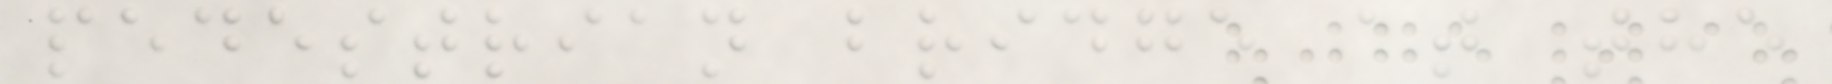pedestrian bridge at the
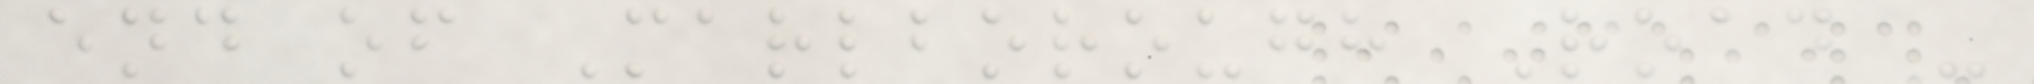end of Marlborough Road -
